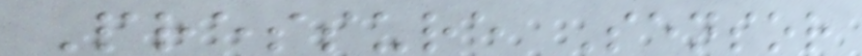Pressure Sensor
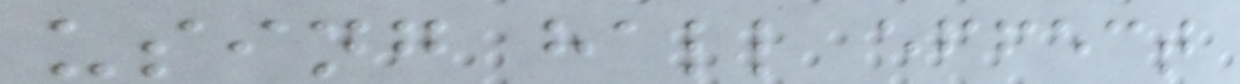using hall effect
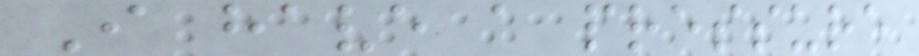I have a pressure
